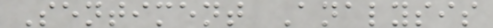Sentiment Analysis
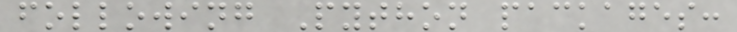following Python packages:
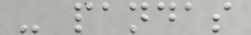- pandas
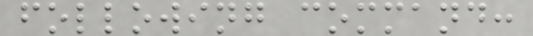following command:
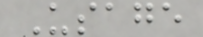Usage
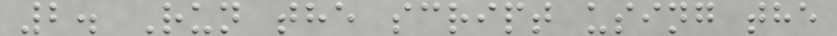2. Run the script using the
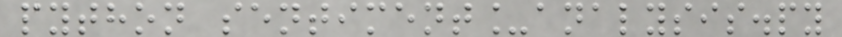python sentiment_analysis.py
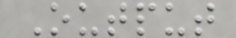Output
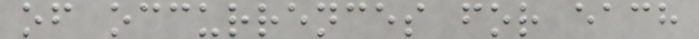of occurrences for each
